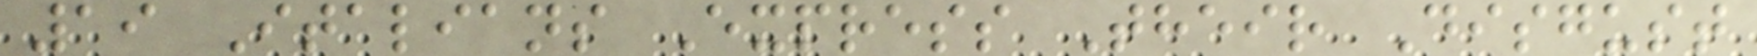19 Italians Express Their Disgust
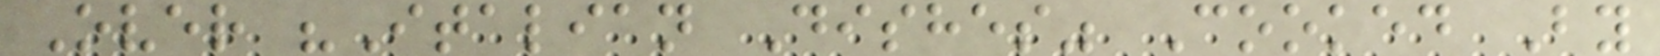Over "Italian Dishes" Cooked By
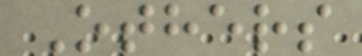Others
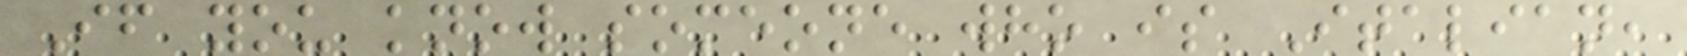If you know someone who is Italian,
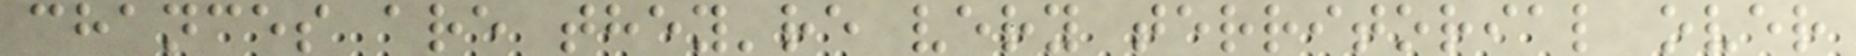chances are they're very territorial over
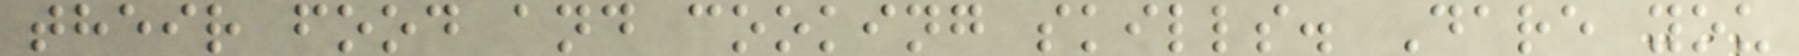their food and cooking skills. Dare you
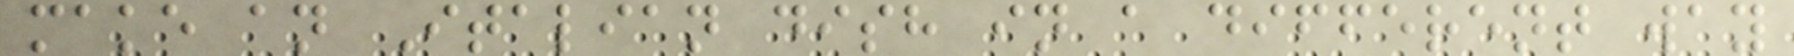make an Italian dish in a different way
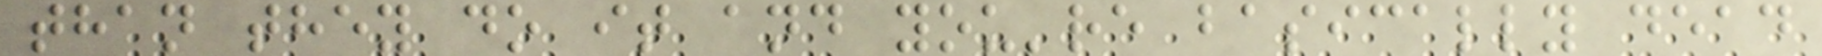than they do it and you're basically dead
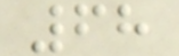68
